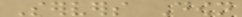Servers Down
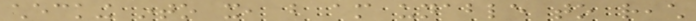checking into it, but am unable to reach
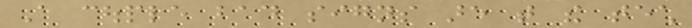A couple bad signs are that the tech
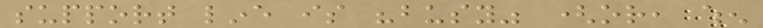support line is "busy" (or, when
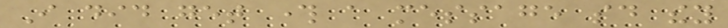I did get through a message said they
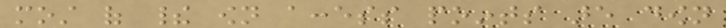most of their own access points are down
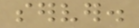server.
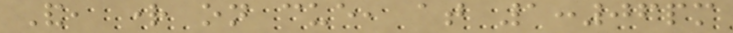And, right on cue, at 1:06pm
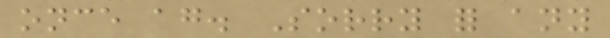once again. Sorry for any
